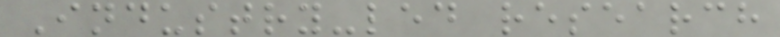Industry-led research
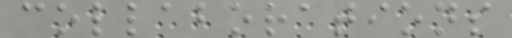collaborations
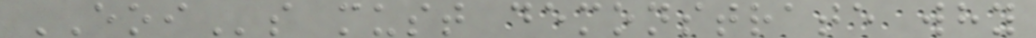EOIs must demonstrate why
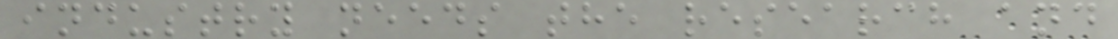industry needs the research and
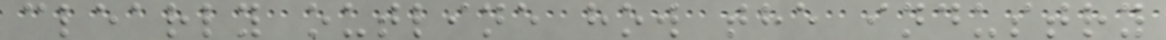clearly outline how the industry
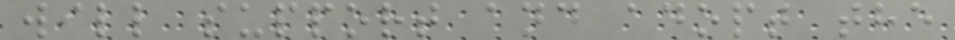will support and adopt the
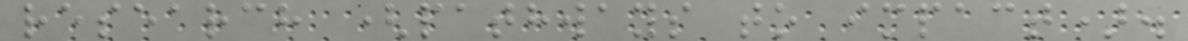research (pathways to impact).
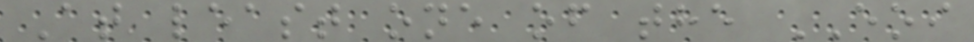At least one of the EOI
